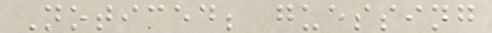Noticed; guessing
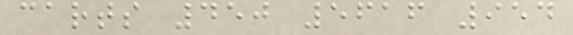carts 450 5616 954
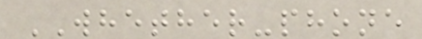WHETHER-phone
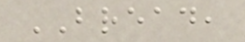BREAD,
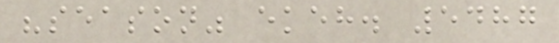"season" ekeh. 5487
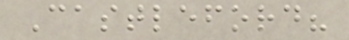Castleford?
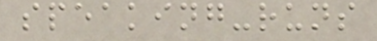speaking-runs
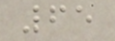65
